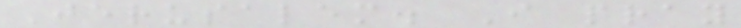Jerusalem. I pray
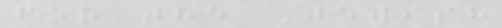for the Jewish
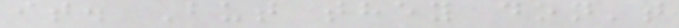it. But they don't
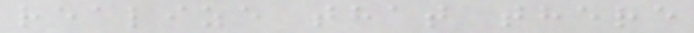realize that there
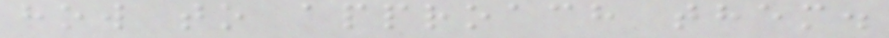how to approach them.
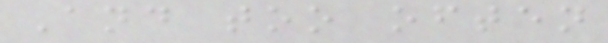And too often
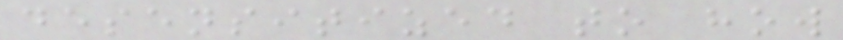desensitized to how
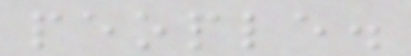people.
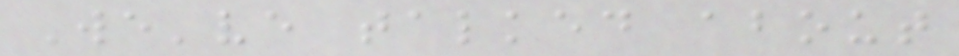We've talked about
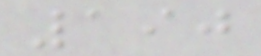190
